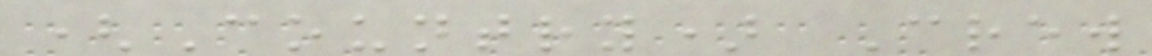(Country) Crew
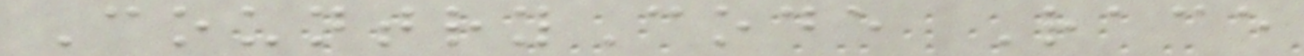CountryCode Race
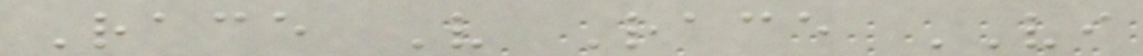Race V Race VI
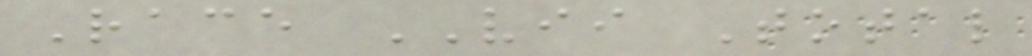Race VII Total
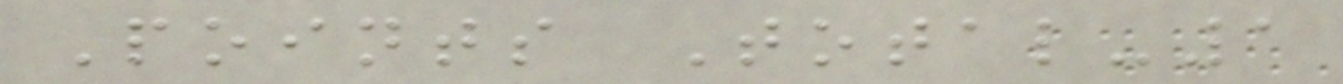Points Total-1
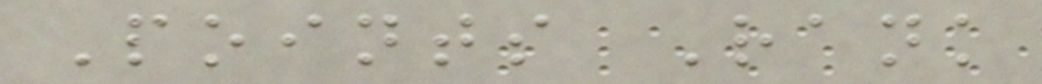Points Rank
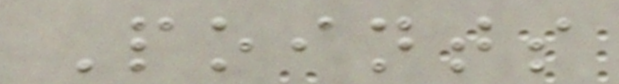Points
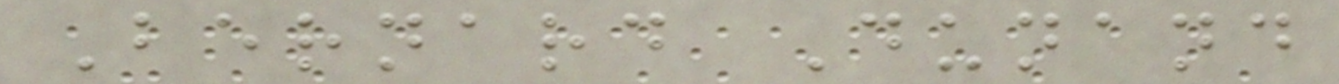Bernard Dunand
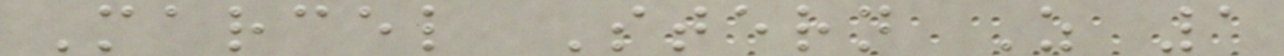Marcel Stern Z 1
